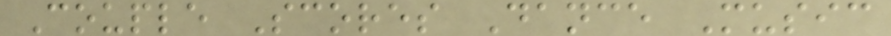Couple Scores Dance Music
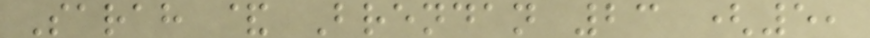Sarah & Brendan 23 (5,
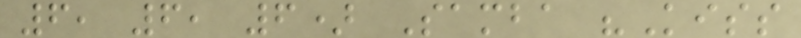6, 6, 6) Samba "Kiss
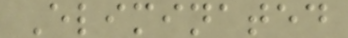Eliminated
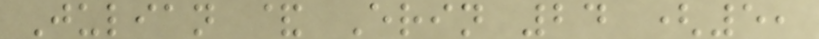Julian & Erin 24 (5,
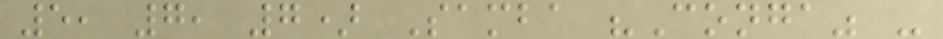5, 7, 7) Samba "Conga" -
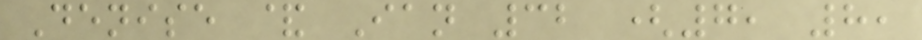Denise & Ian 32 (7, 8,
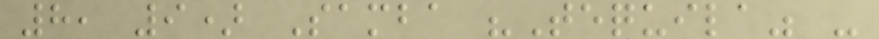8, 9) Samba "Tequila" -
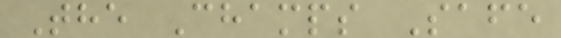The Champs Safe
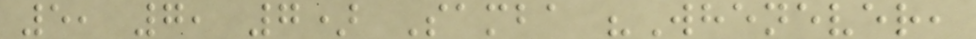5, 7, 7) Samba "Whenever,
